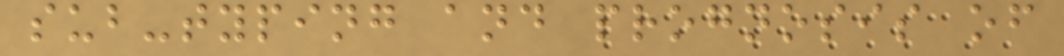sub-typing and prognosis of
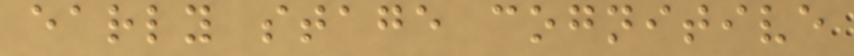early stage cognitive
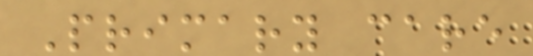Primary care
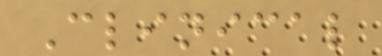Clinical
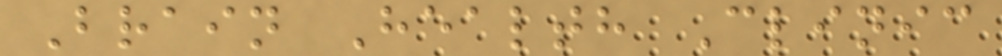Brain Health Clinic
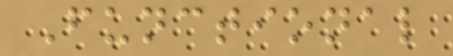Functional
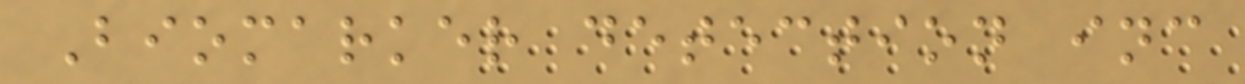Biomarker detection inc
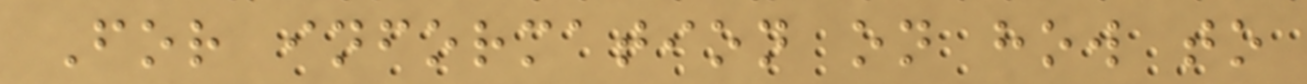For information on how to
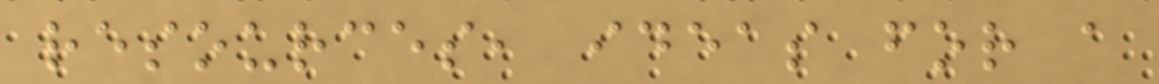resources, ideas for a
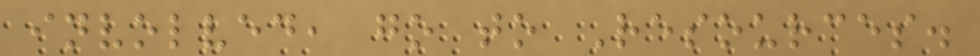involved, go to Resources.
